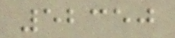52350
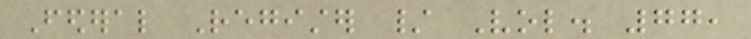Federal Register / Vol. 77,
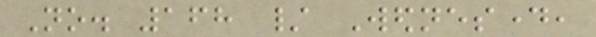No. 168 / Wednesday,
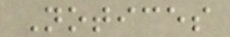Notices
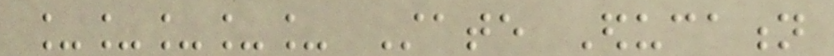_____ State Education
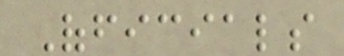Officials
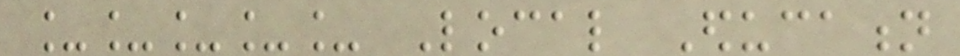_____ Local Education
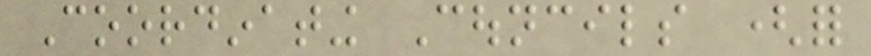Coordinating Councils (for
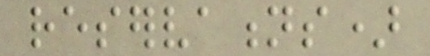reservations)
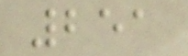251
